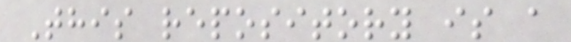This repository is a
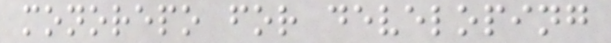monorepo for developing
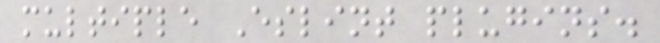multiple Eslint plugins.
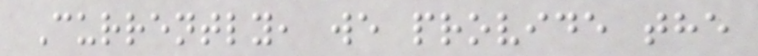Currently, we provide the
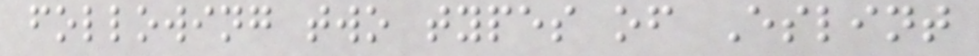following two types of Eslint
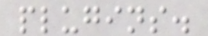plugins.
